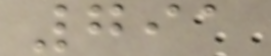791
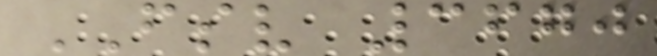FSV 3670
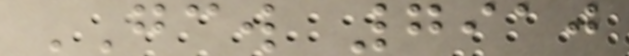GCW 7910
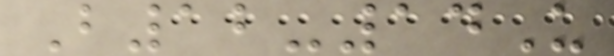B12-14U
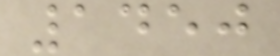1450
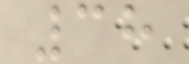38
